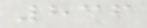836
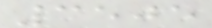3505
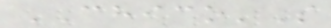CHICO'S
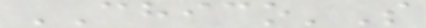CHICO'S
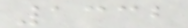1332
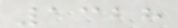1328
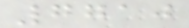7710
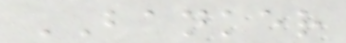BANKER
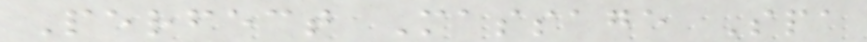Perfect Massage Spa
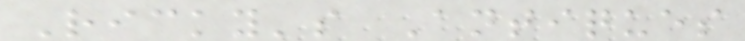Ricky's Antiques
